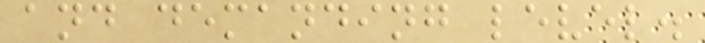and demanding level.
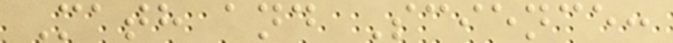Math and Science:
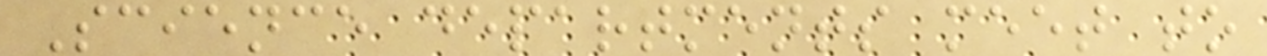Science departments meet to
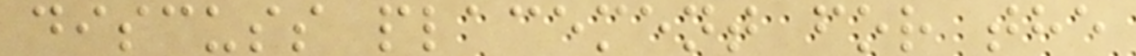discuss placement for the
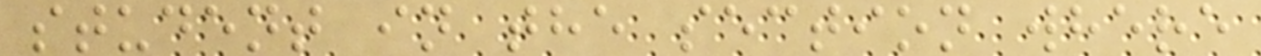student in the section where
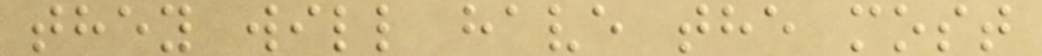they will have the most
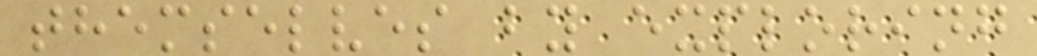themselves by exploring
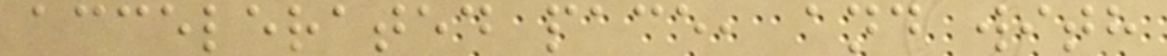accelerated pace, and with
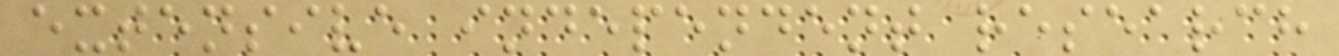extensive independent research
